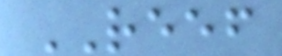REEF
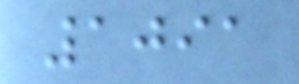1091
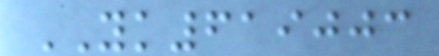YK619003
